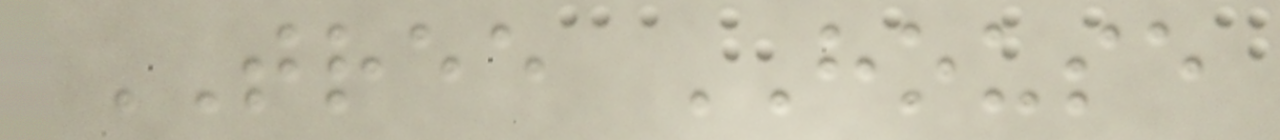TREE HOUSE
